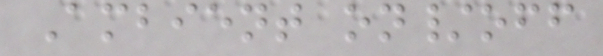Ambient on/off
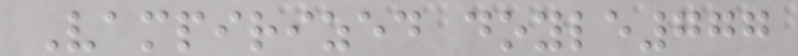Vampirized doyle777
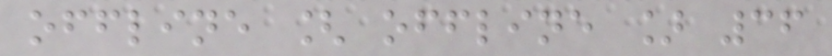offline [ offline ] 36
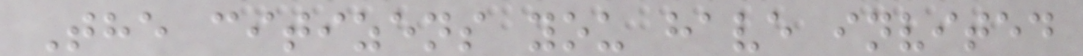The citizens you have invited
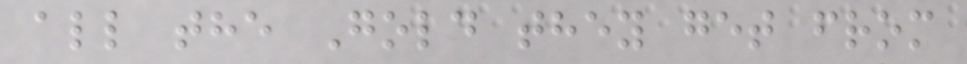all the Gold they get from
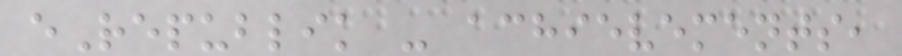eRepublik - achievements,
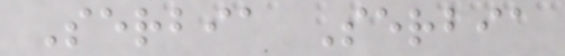Serbia Serbia
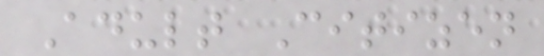Adult Citizen
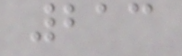213
